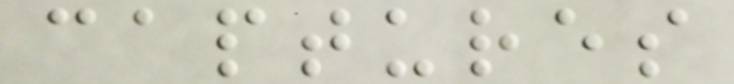captures
